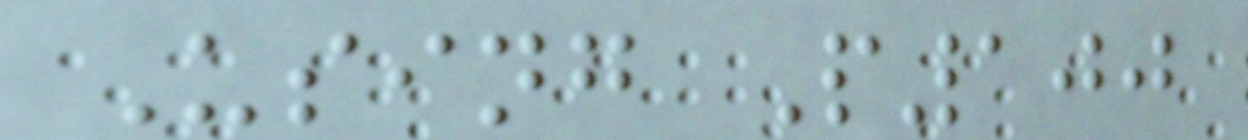Using P100
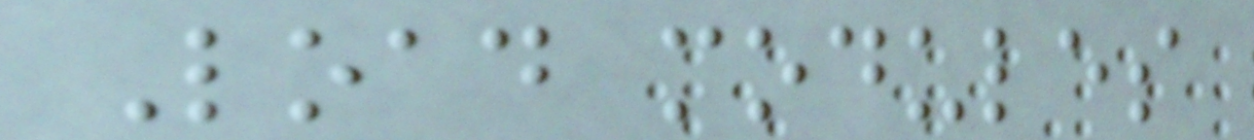Load modules
